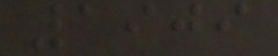1909
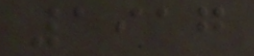1917
